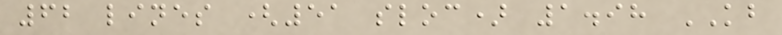62 lines (51 sloc) 1.98 KB
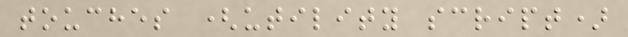touches (utility script)
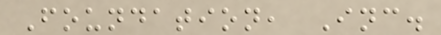Foundation, Inc.
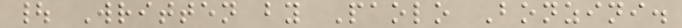| Written by Paolo Bonzini.
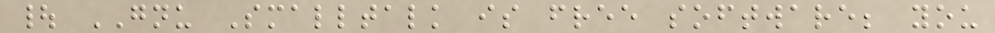| GNU Smalltalk is free software; you
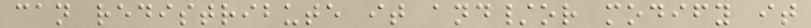can redistribute it and/or modify it
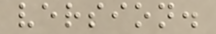version.
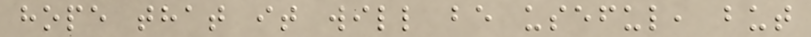hope that it will be useful, but
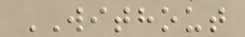WITHOUT
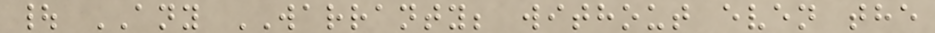| ANY WARRANTY; without even the
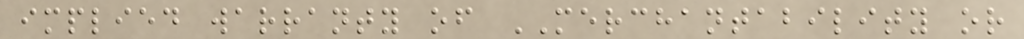implied warranty of MERCHANTABILITY or
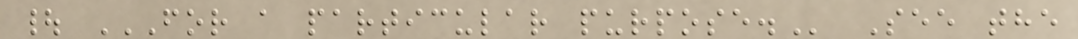| FOR A PARTICULAR PURPOSE. See the
